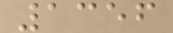1356
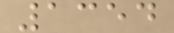1354
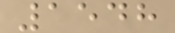1548
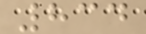834
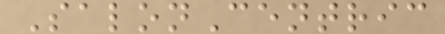SalonCentric
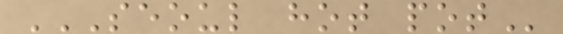SEOUL HOT POT
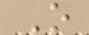O
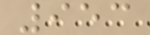953
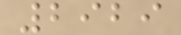2929
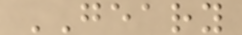GEARY
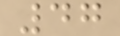47
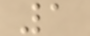1
